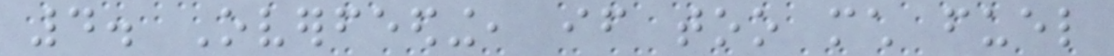4. Overfeeding, if too much fuel
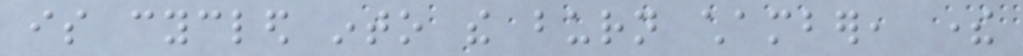is cycled into the burn chamber, there
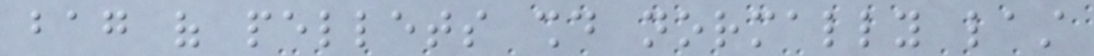bag of pellets should normally last
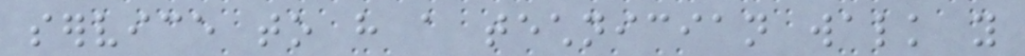service to have a technician walk you
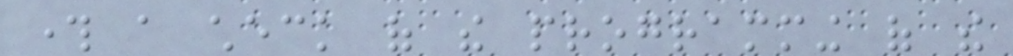through a check of the programming of the
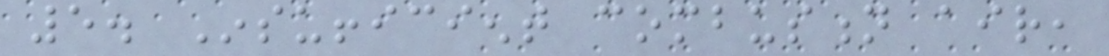5. Insufficient combustion air,
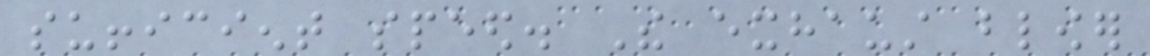sufficient speed. The exhaust blower
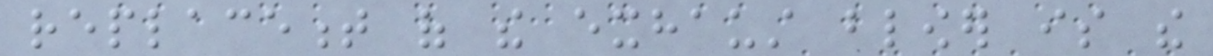replacement of the exhaust blower is the
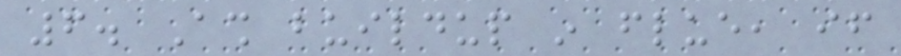6. Ash buildup in flue, if
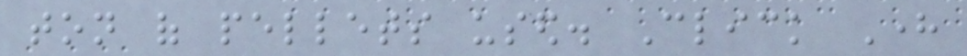ton of pellets used. Click Here
